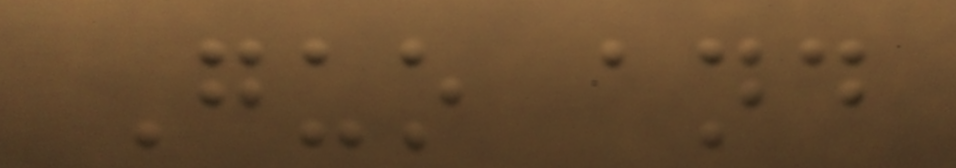Guo and
